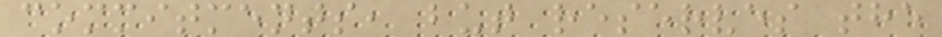commitments, but reserves the
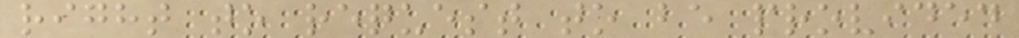right to request to be provided
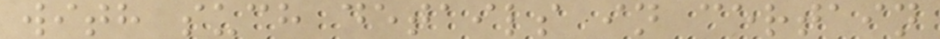with such details in certain
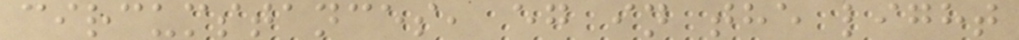circumstances, eg in the light
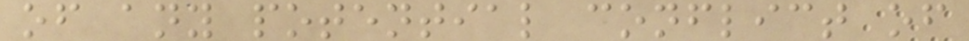of any potential conflict of
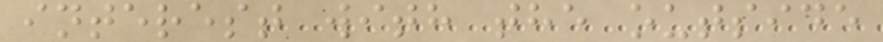interest with the outside
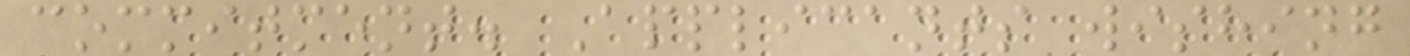commitment. Applicants wishing
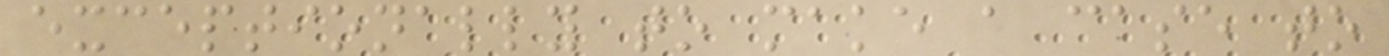exceptionally to make a case to
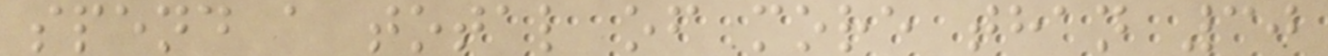spend a total of more than 30
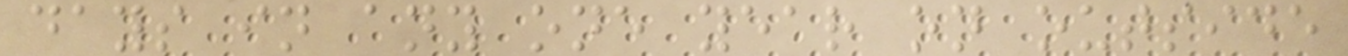days in any one year on outside
